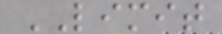LIMIT
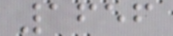1656
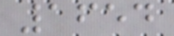1654
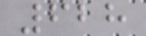628
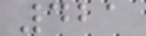421
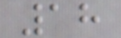18
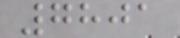7801
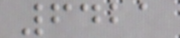6421
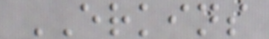ERKINS
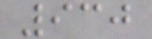930
